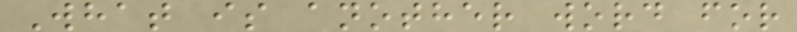What is another word for
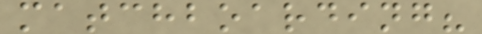matchboarding?
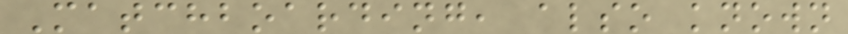Matchboarding, also known
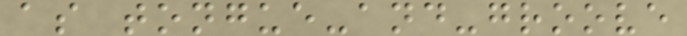as tongue-and-groove
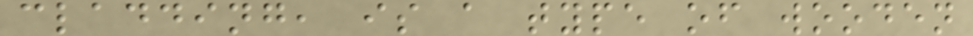cladding, is a type of wooden
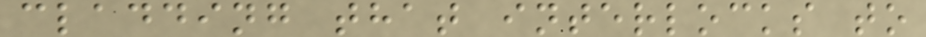cladding that interlocks to
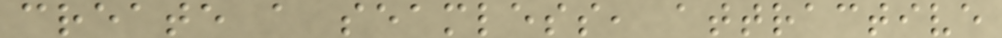create a seamless, attractive
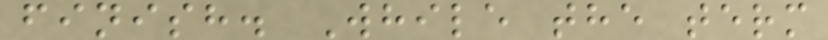finish. While the term
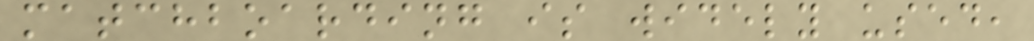matchboarding is widely used,
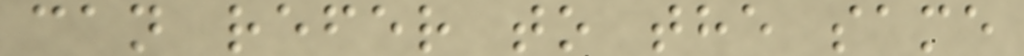can refer to the same
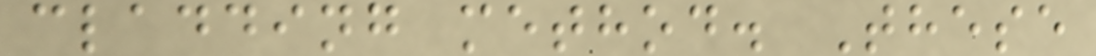cladding method. These
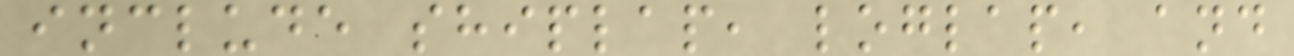include shiplap, loglap, and
